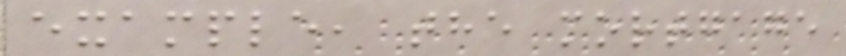example, the mortgage
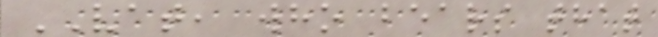VAT, who bears that
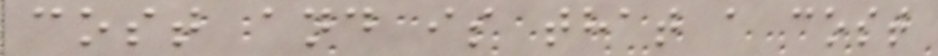cost and is that a cost
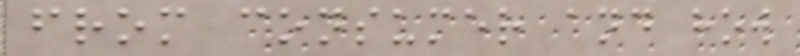from consumer and how
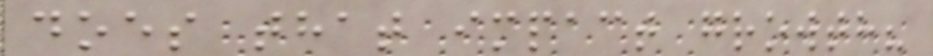does that impact growth?
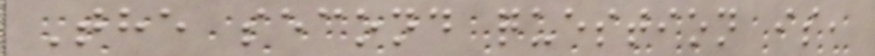The second question is,
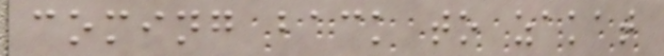coming back to zakat
